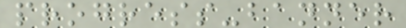progress-banner
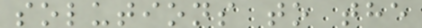solutions to the
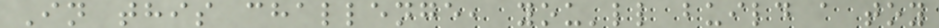In this challenge, you'll build a toy
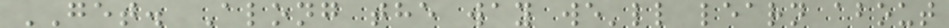GET. Along the way we'll learn about
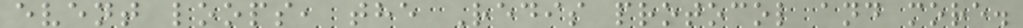event loops, the Redis protocol and more.
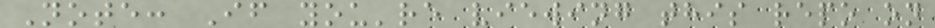Note: If you're viewing this repo on
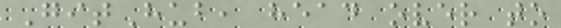GitHub, head over to
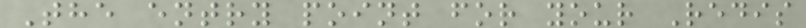The entry point for your Redis
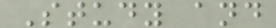Study and
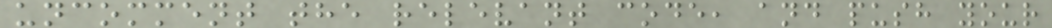uncomment the relevant code, and push your
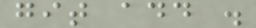git add .
